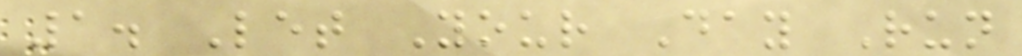1. Let Your Day Run
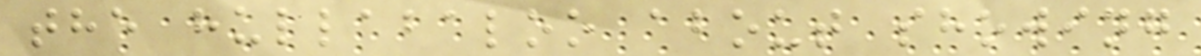the hullabaloo about showing
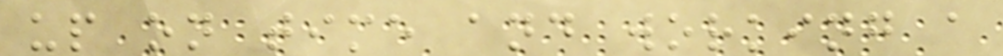up on time and working a
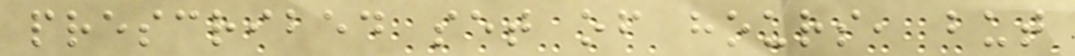prescribed set of hours, but
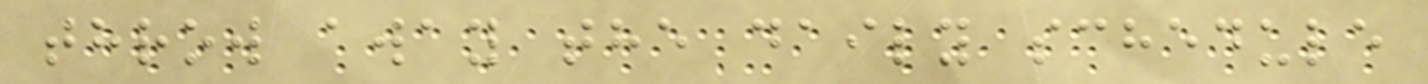throw away the daily schedule
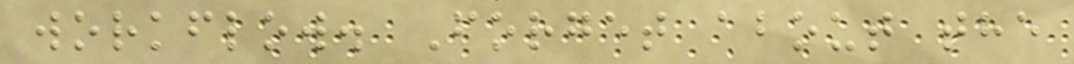workflow. Forget about the
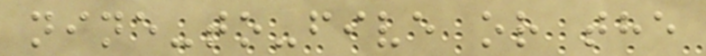nine-to-five or the
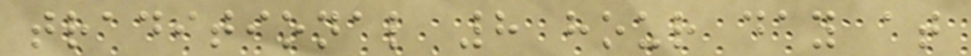traditional 8 hour day at
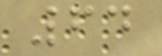64
